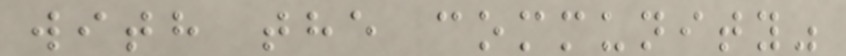with the community"
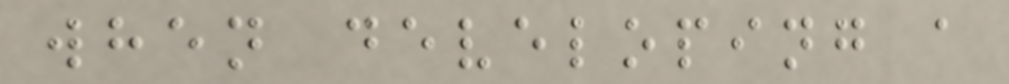when developing a
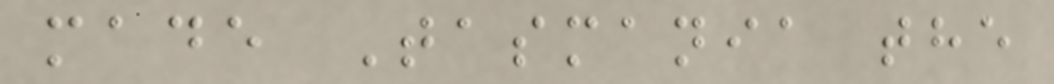made Tasmania the
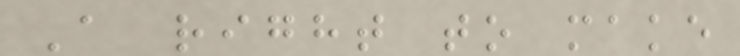A right to make
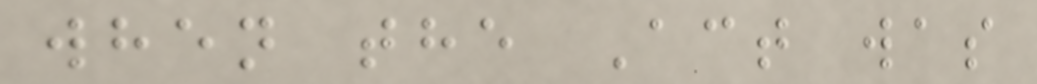when the Act was
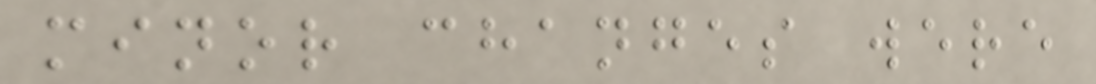minor changes were
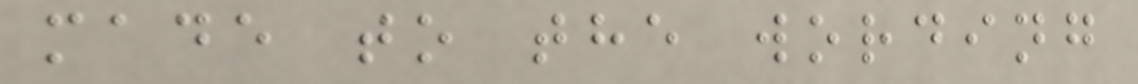made to the wording
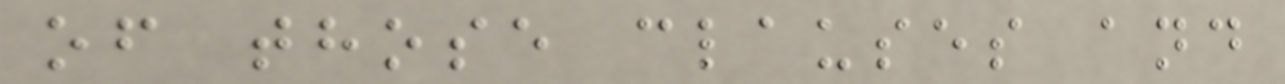of those clauses and
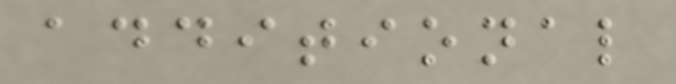additional
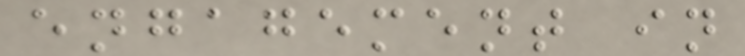engagement in
